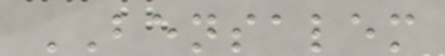BENSALEM
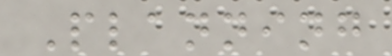Planning
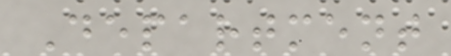Department
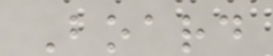Board
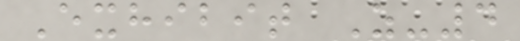Exhibit Z-4
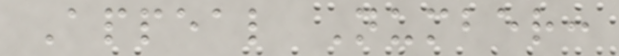Appeal Number:
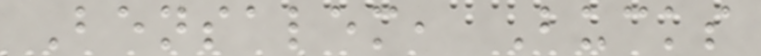Bensalem, Bucks
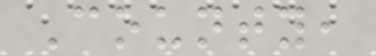County,
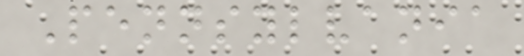Pennsylvania
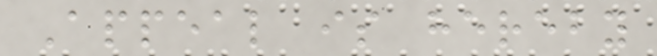Appeal is hereby
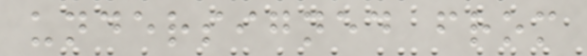undersigned from
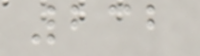232
